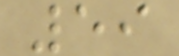59
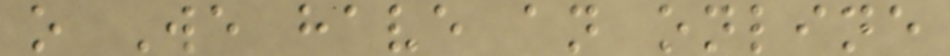o We have an online
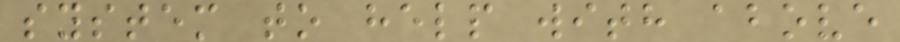system to help with above
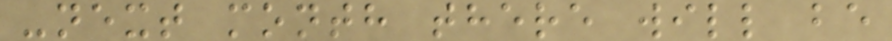-next month there will be
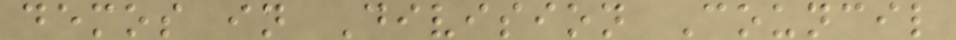demos in Division Council
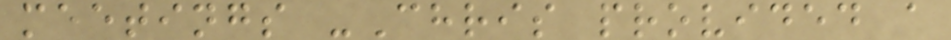meetings -Chris provided a
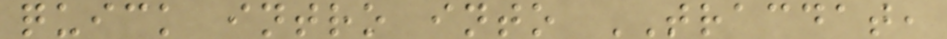quick intro into TRACDAT,
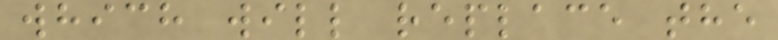which will replace the
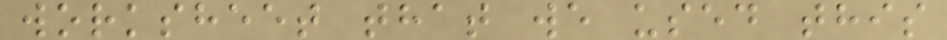worksheet that we used this
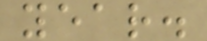year.
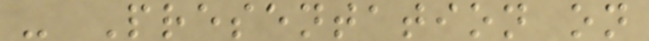- Presentation on
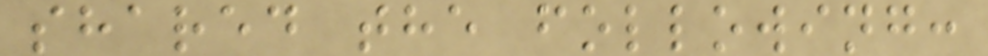shared the following:
